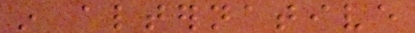in alternative
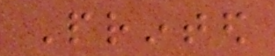Printed
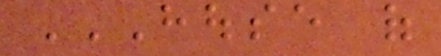HOUSE OF
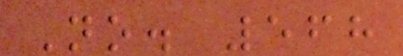No. 568
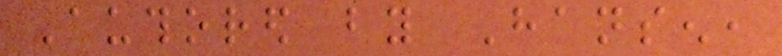Authored by Hansen,
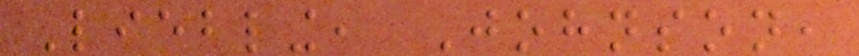Liebling, Johnson,
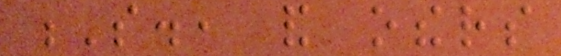S., and others
